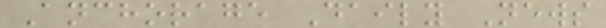Anchorage Daily News
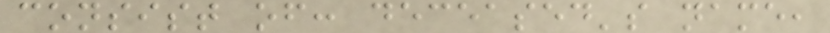consist of: deceased's name,
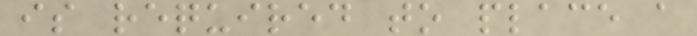is required to place a
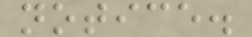notice.
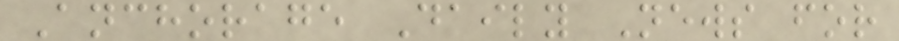Anchorage Daily News for
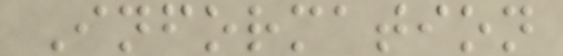Information
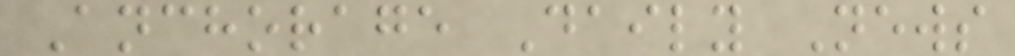Anchorage Daily News
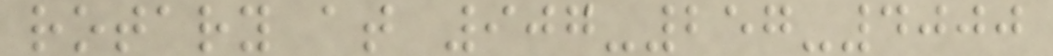rotary at 907-257-4000
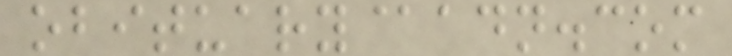obituary@adn.com
